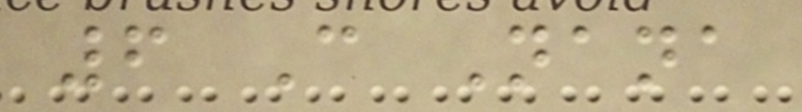6 C Nana
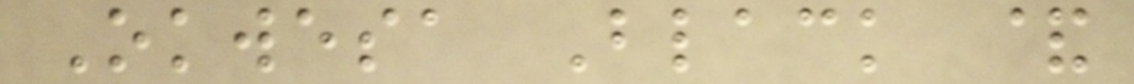Okwesa Black &
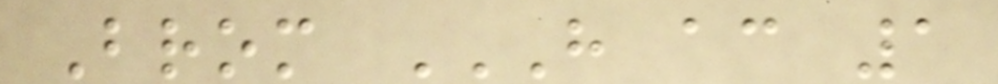Brom H AC 1
